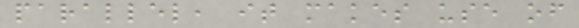parallel, it makes use of
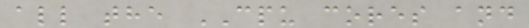all the CPU cores and
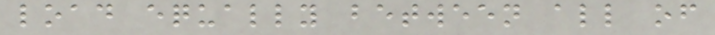load equally between all of
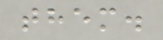them.
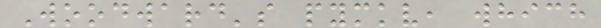Woodward's pymkv, which
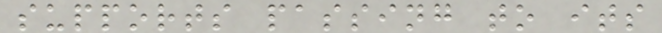supports passing to its
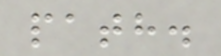path.
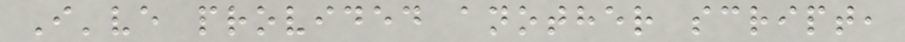I've provided another script,
